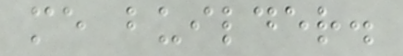me builder.
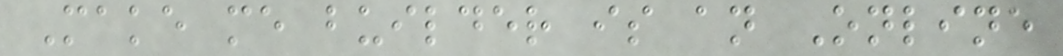Make me builder is an Online
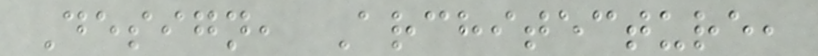Design, Architecture,
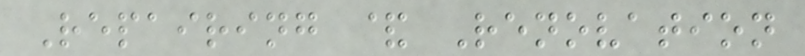Repairing & Renovation
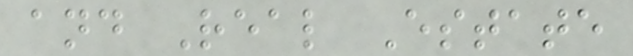and Real Estate
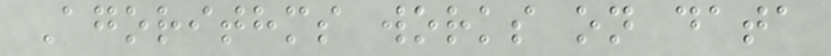Agorithms works on data
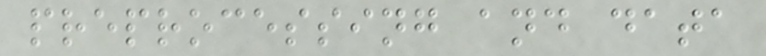preprocessing and data
